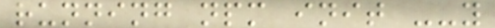running npm init --y
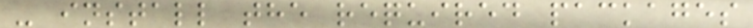- install the required packages
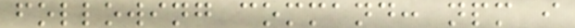following command: npm i
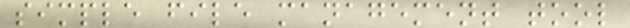simple file management tool
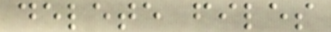delete files
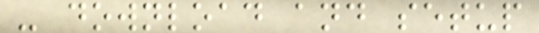- download and setup
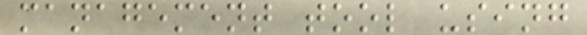management tool using
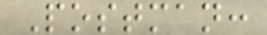Postman:
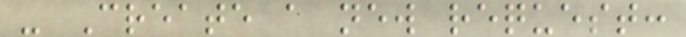- Create a new request:
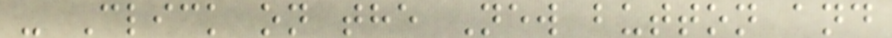- Click on the New button and
